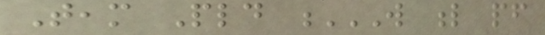Team Pld W L PF
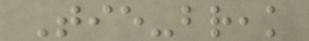Tie-break
